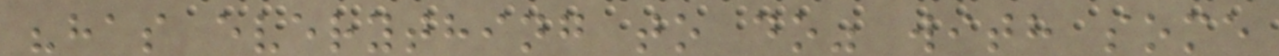"has everything to do" with some
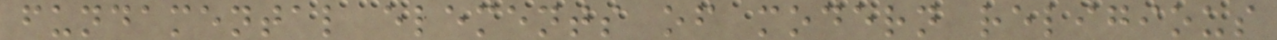fundamental elements of modern religious
